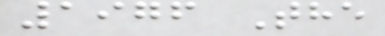1976 The
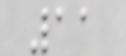11
